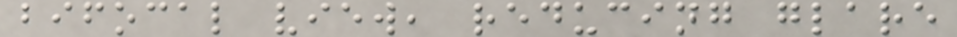bifocal view, reducing glare
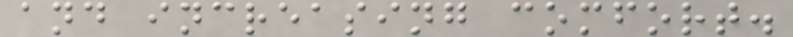and increasing comfort.
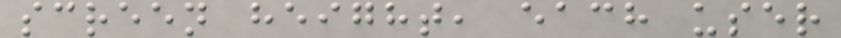screen height, each user
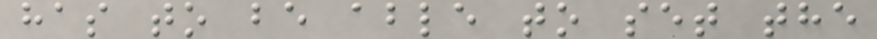has to be able to set the
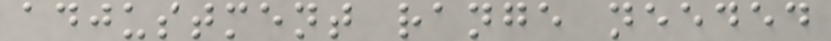adjustment range needed
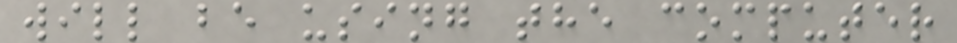will be using the computer
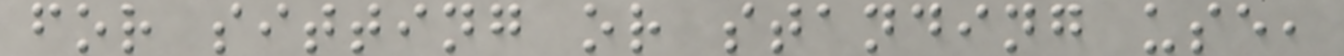for sitting or standing use,
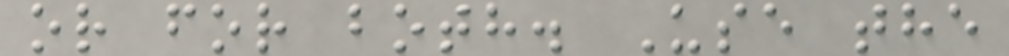or for both. Use the
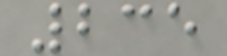235
